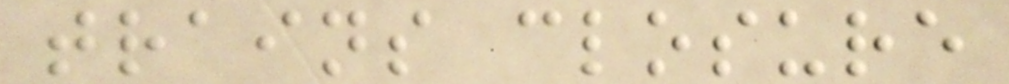trains closure
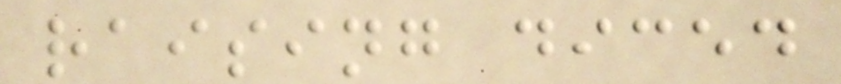raising diced
